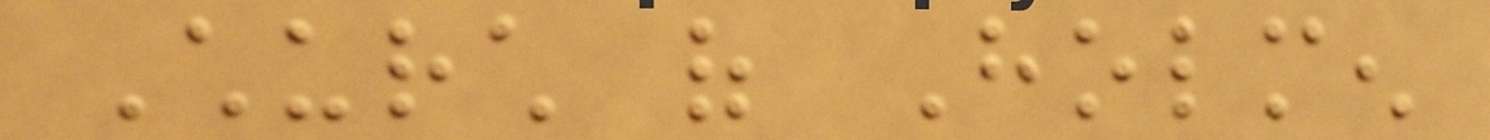Church of Holmen
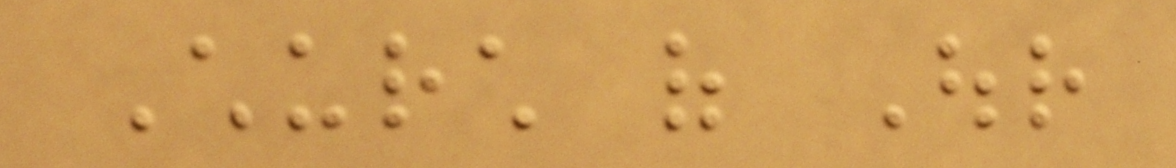Church of Our
